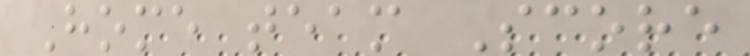Home team Score
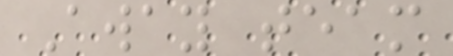Away team
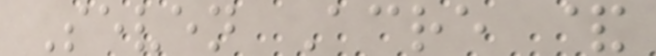Seven Acre &
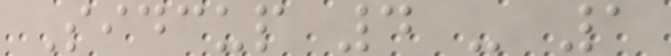Sidcup 4 - 1
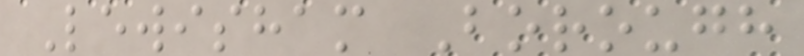Lewisham Borough
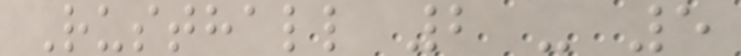Rusthall 2 - 5
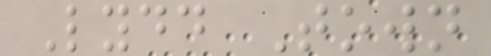Lydd Town
